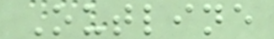Outline
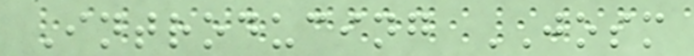Introducing JOSM
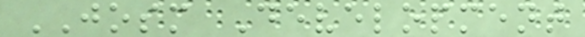JOSM Development
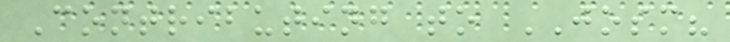Contributing to JOSM?
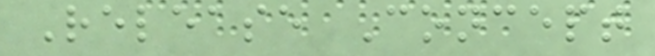Release Concept
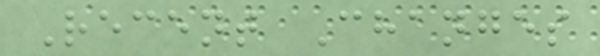Recent Changes
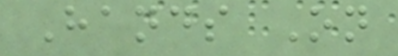Hands On
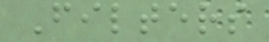Filters
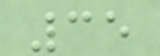35
